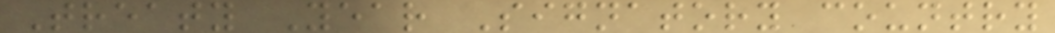Treaty Year Signatory country
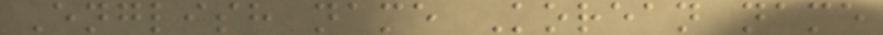English name Korean name
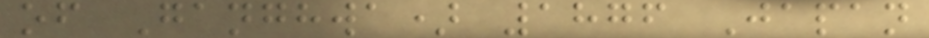of Ganghwa) 1876 Japan
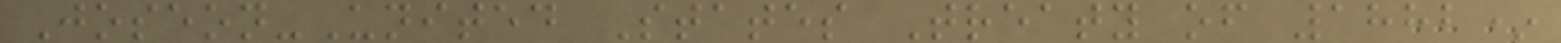Joseon-United States Treaty of 1882*
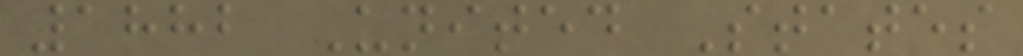1882 United States
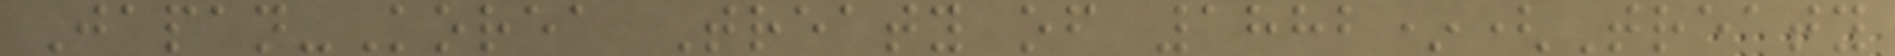Japan-Korea Treaty of 1882*(Treaty
